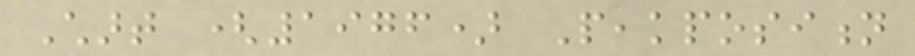Chart (1976) Peakposition
